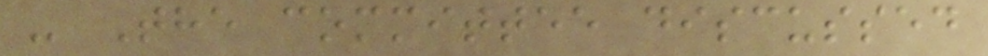- The committee discussed
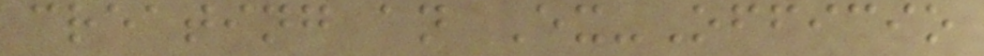creating an Ex-Officio
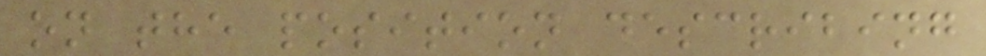on the position describing
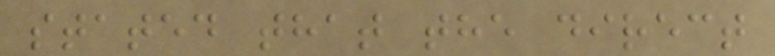stated that the direct
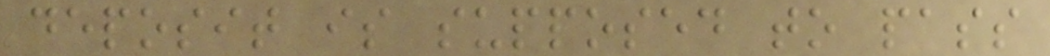deposit is supposed to pass
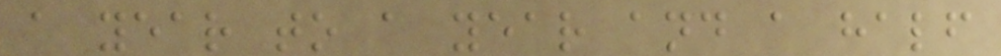a year to a year and a half
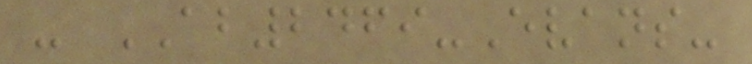- AB2469-Evans-
